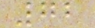72
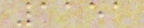1151
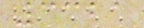3321
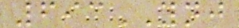693YNJ
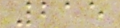215
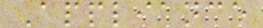Appliance
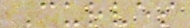Curves
